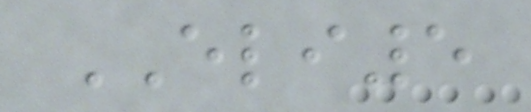ELI5
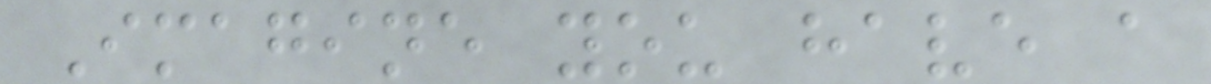Imagine you have a
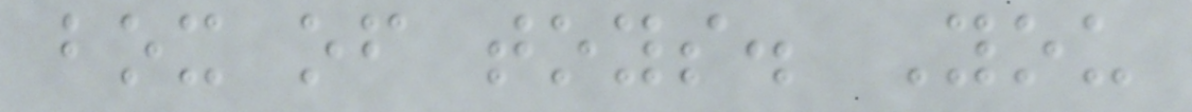box of toys. You
